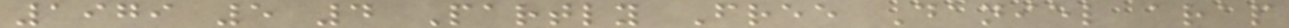1979 5 4 Partly Free Daniel arap
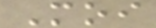Moi
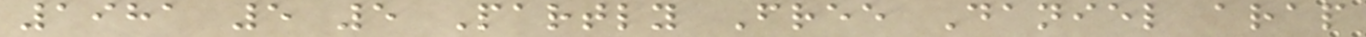1981 5 5 Partly Free Daniel arap
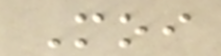Moi
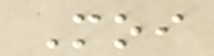Moi
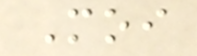Moi
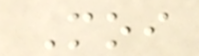Moi
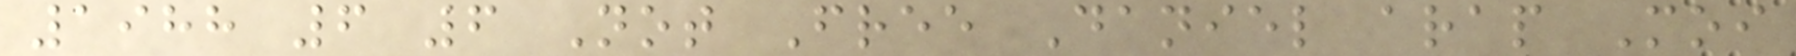1988 6 6 Not Free Daniel arap Moi
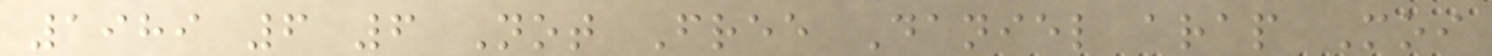1989 6 6 Not Free Daniel arap Moi
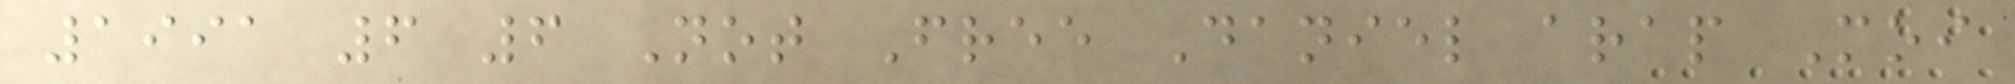1991 6 6 Not Free Daniel arap Moi
